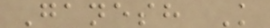Ganesh K
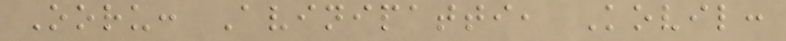Ooru: Avinipatti, Kovil:
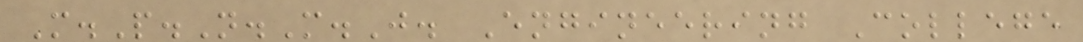M.P.N.M.J. Engineering College
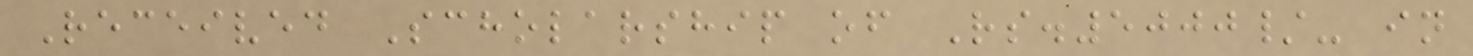Received Scholarship of Rs.5000/- in
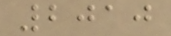2010
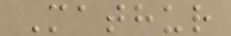Mathur
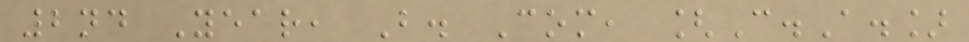2nd Year, B. Com, [C.A.]
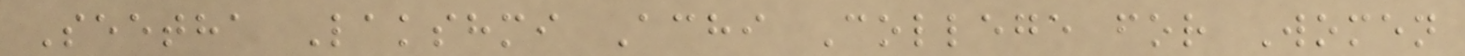Seetha Lakshmi Achi College for Women
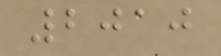2010
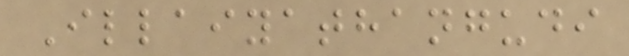Illaiyathangudi
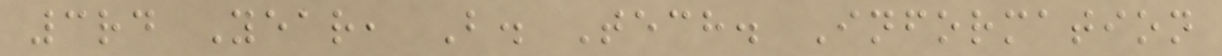3rd Year, B. Tech. Information
